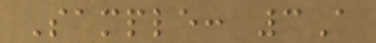Sample: 3A
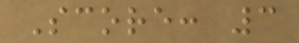Score: 3
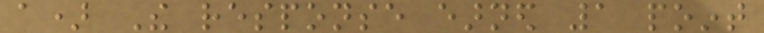a) The response earned 1 point
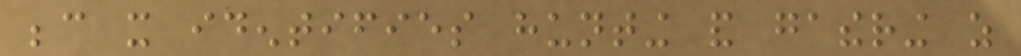because it identifies hunting and gathering as
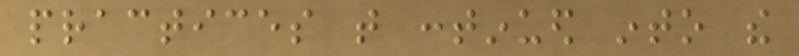practices that continued into the
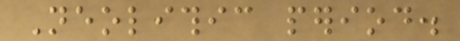Neolithic period.
